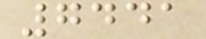7441
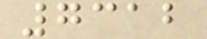7312
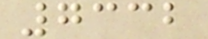7332
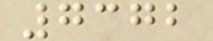7372
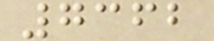7362
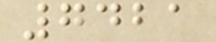7421
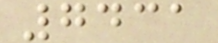7431
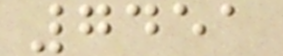7451
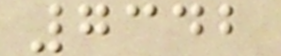7342
